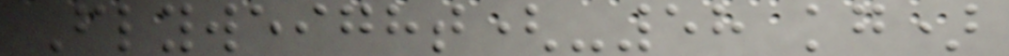Flyweight(-58 kg)
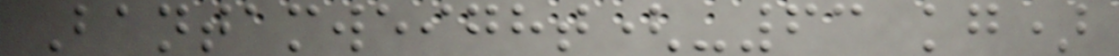Bantamweight(-63 kg)
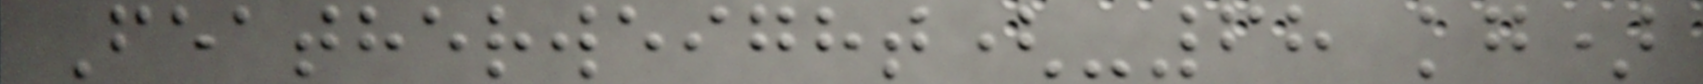Featherweight(-68 kg)
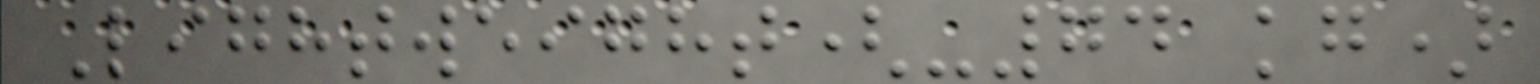Lightweight(-74 kg)
